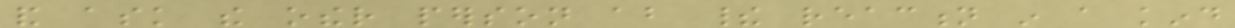and ask the other person about their reaction in a kind
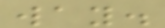way.
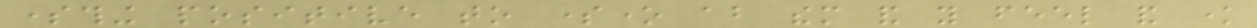something positive to someone about them and you feel and know
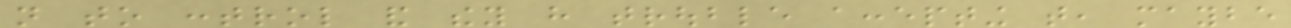not to control and they have trouble accepting that, maybe
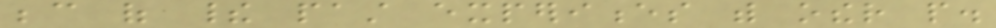because of their past experiences with other people.
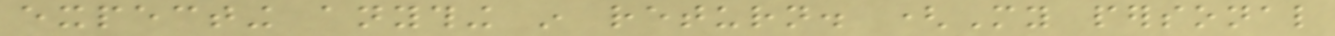expecting anything in return. (My personal
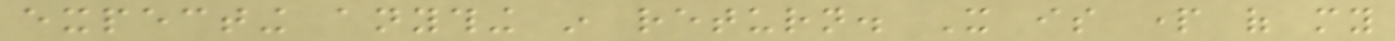expecting anything in return. It is part of my
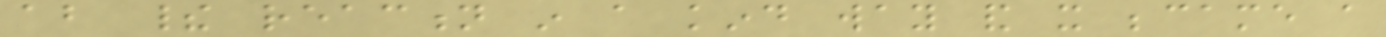about their reaction in a kind way and it became a
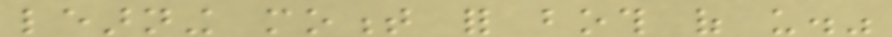learning moment for both of us."
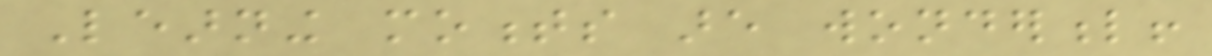Learning moments are wonderful!
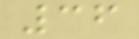36
